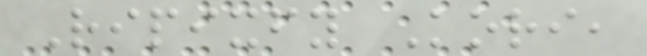Ripixfy Kori,
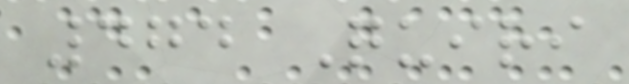474 Quiri
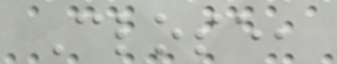Close,
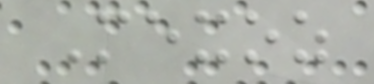Mexoz
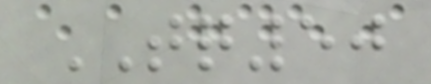TQ50
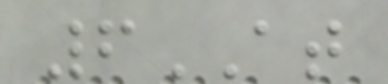6AT
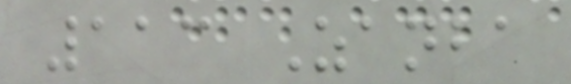113 Zanba
